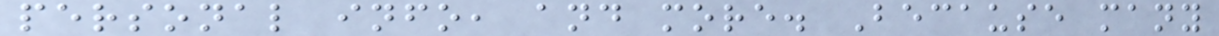personal info, and more. Because many
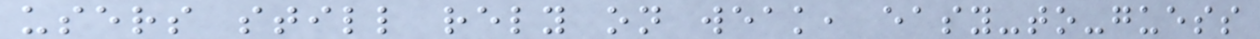users still rely on weak, easy-to-guess
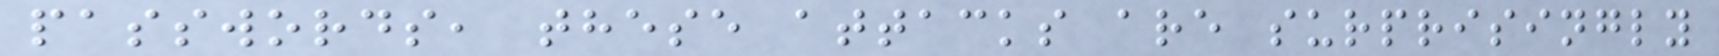passwords, these attacks are surprisingly
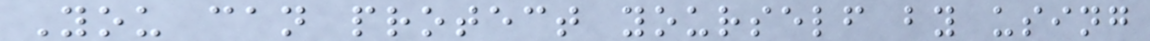You can protect yourself by using
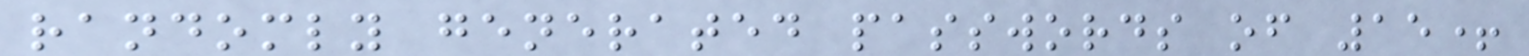randomly generated passwords of 15+
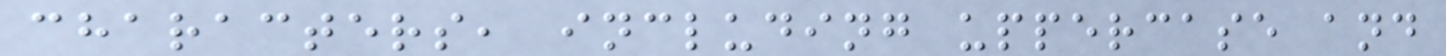characters, including uppercase and
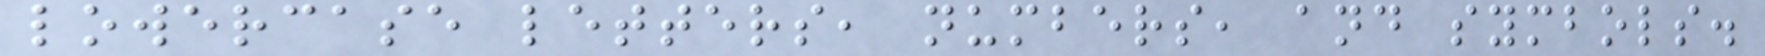lowercase letters, numbers, and symbols.
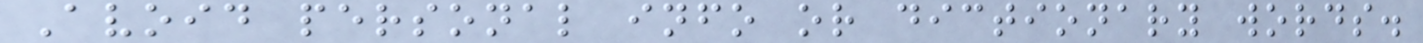Avoid personal info or dictionary words.
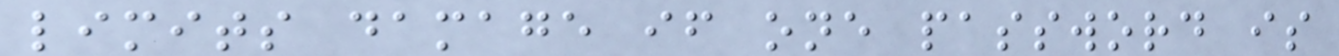limits damage if one password is
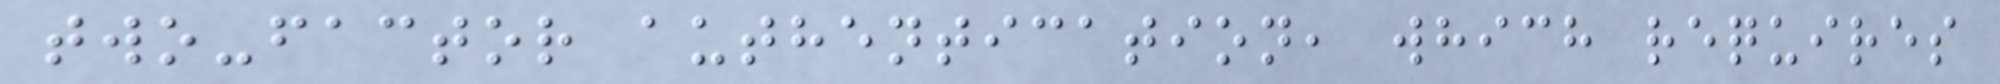two-factor authentication, which requires
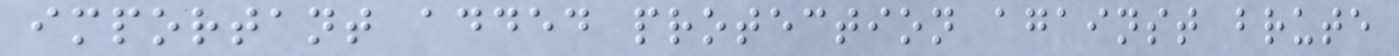important added protection against brute
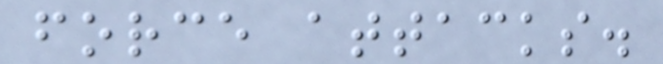force attacks.
